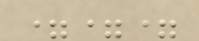===
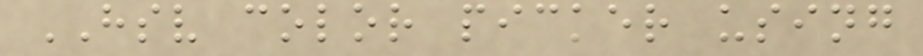HSV color picker using
